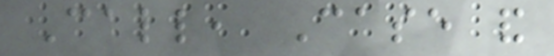Call, Case and
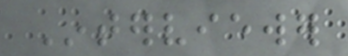Interviewer
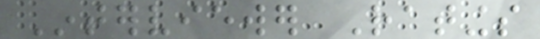Interviewer Ratings
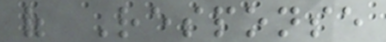of Response
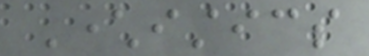Characteristics
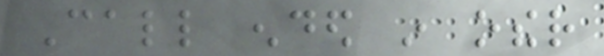Call ended in other
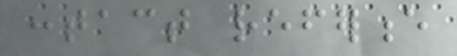contact reference
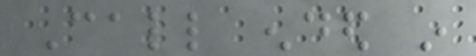Call ended in
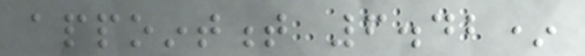appointment 6.42*
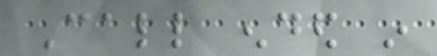Call ended in
